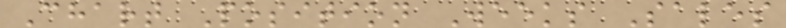Chart Position Weeks Sales
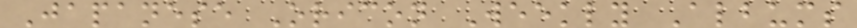Japanese Oricon Weekly Albums
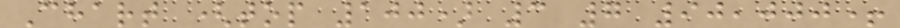Chart (top 100) 3 7 90,000+
